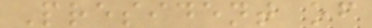President of
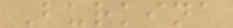Burkina
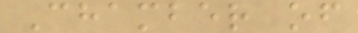Chamber of
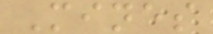Mines
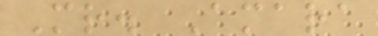Mr. Amara
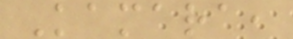Kamara,
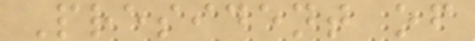President of
